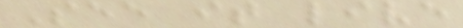See it live
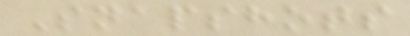Snapshots
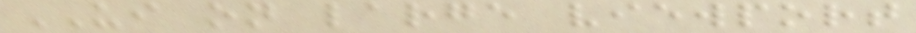UI on large viewport
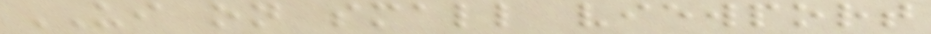UI on small viewport
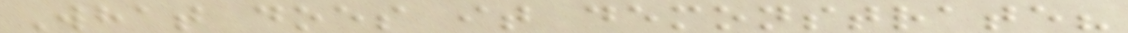What does it demonstrate?
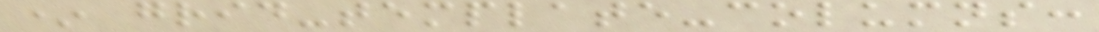* grid-template-columns:
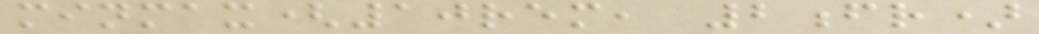minmax(10rem, 2fr)
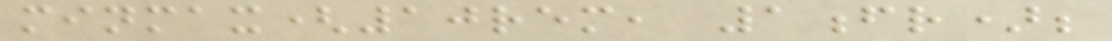minmax(10rem, 1fr);
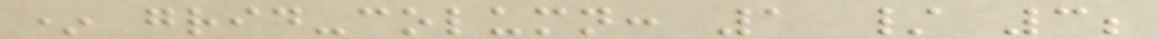* grid-column: 1 / 3;
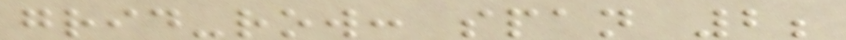grid-row: span 2;
